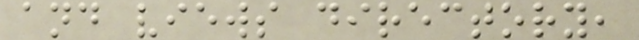and views directory,
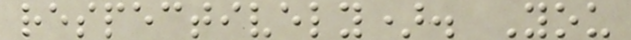respectively). You
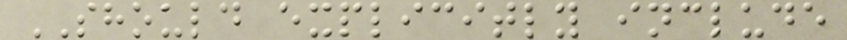SHOULD explicitly include
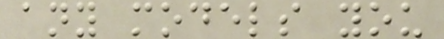any models you
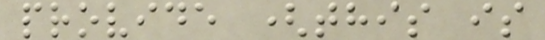provide (this is
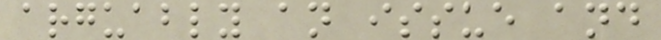arguably an issue and
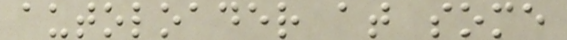autoloader at some
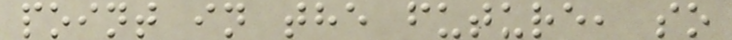point in the future, so
